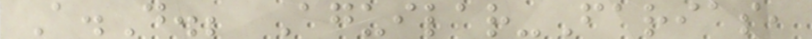A.D.; Aguilar-Farias,
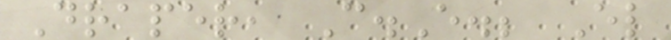Draper, C.E.; El
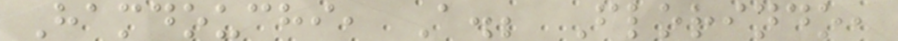Hamdouchi, A.; Florindo,
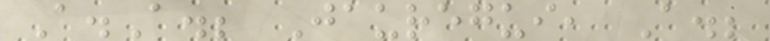A.A.; Jauregui, A.;
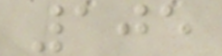105
